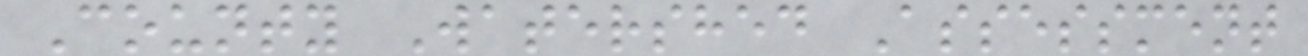County Watershed Assessment
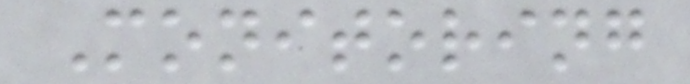Monitoring
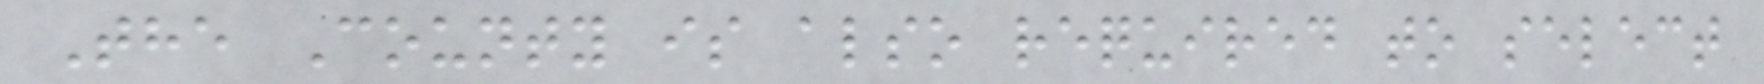The County is also required to select
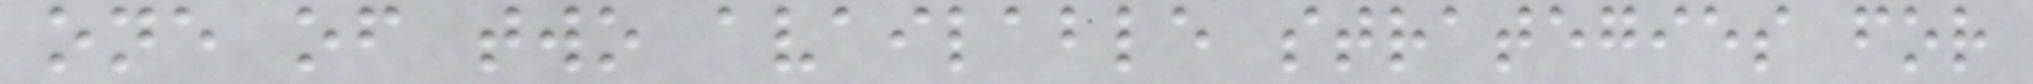one of two available strategies for
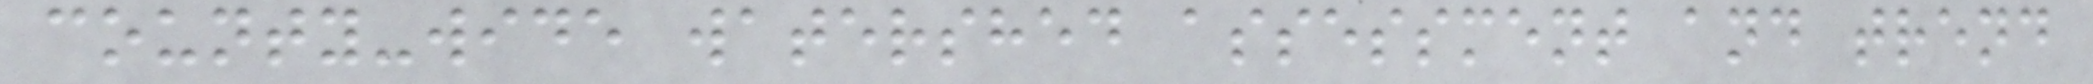county-wide watershed assessment and trend
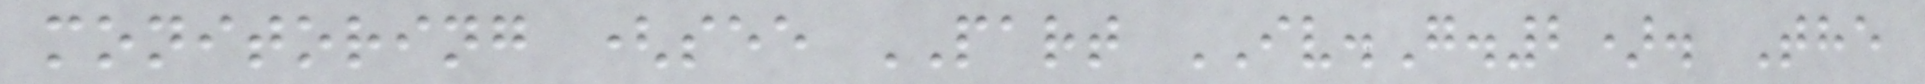monitoring (see PART IV.G.2). The
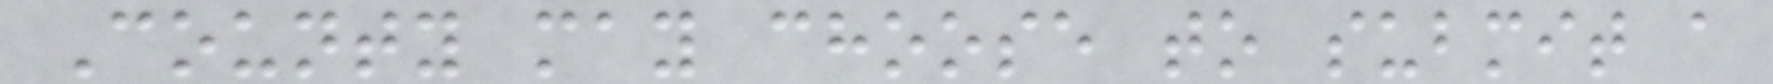County may choose to submit a
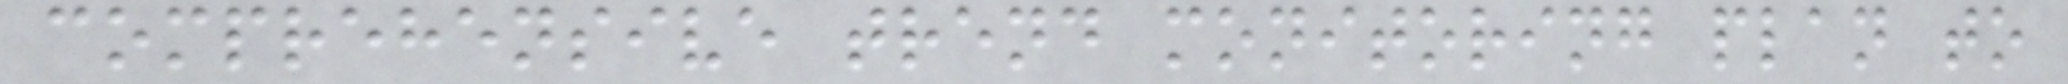comprehensive trend monitoring plan to
